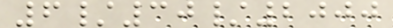6/30/2000
